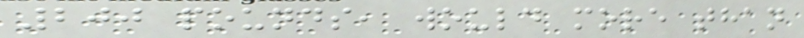200 pounds, would more than
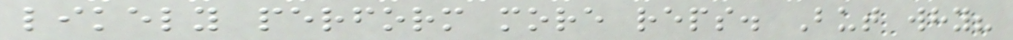likely perform more reps. But why?
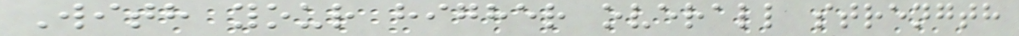With your higher overall strength
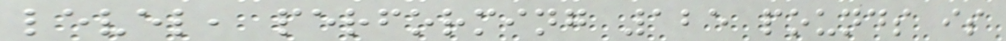level, performing 125 pounds is
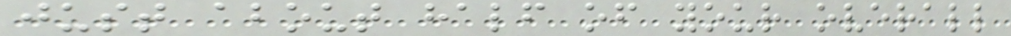just about half of your overall
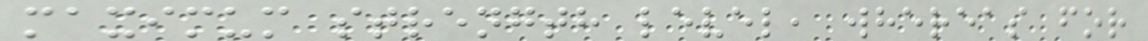maximum strength level, whereas for
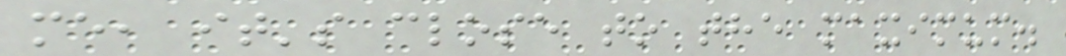me, it's close to the maximum.
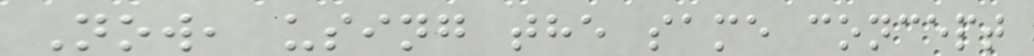Now, using the same concept
